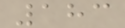183
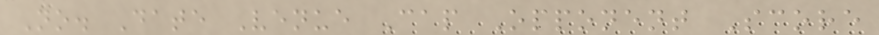No. Date Venue Cap Opponent Score
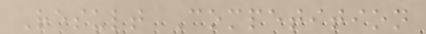Result Competition
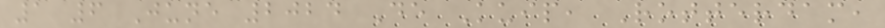1 6 June 2024 De Kuip, Rotterdam,
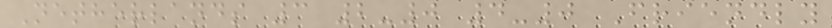Netherlands 3 2-0 4-0 Friendly
